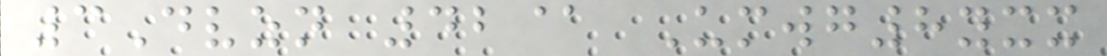3Dvzn 42@ Umwg8yxx
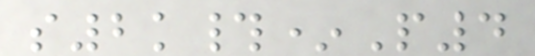s2k#*P4
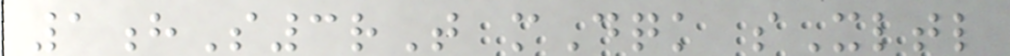1hS3rT mDqk sXltl
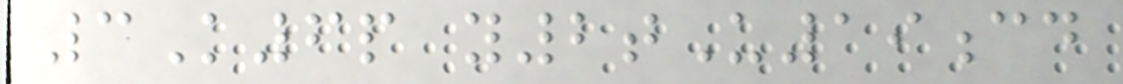3K6p y2tU19cd
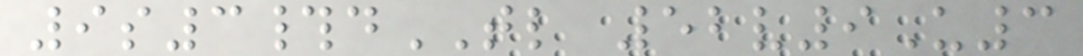9s3#dTL 52v9U3
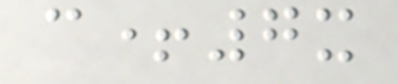c+7x
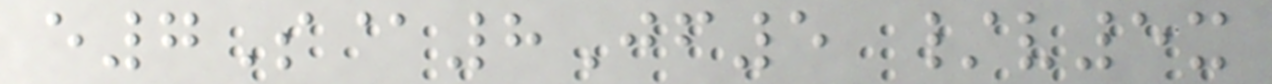e7S@8Jf5 /v5x
